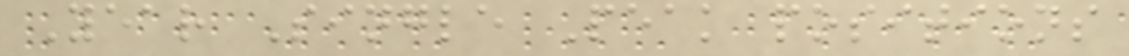Year Single Peak positions
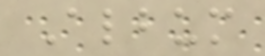Album
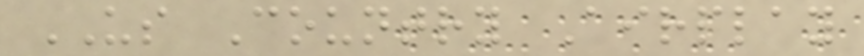US Country Airplay
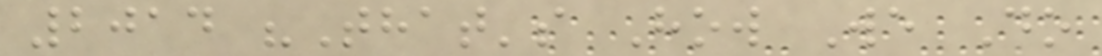2014 "That's How We Do
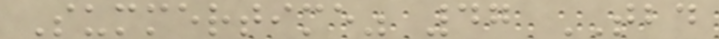Summertime" 47 TBD
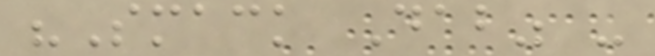"Smack Dab" -
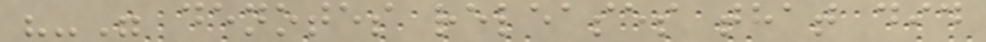"-" denotes releases that did
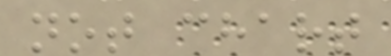not chart
